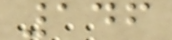146
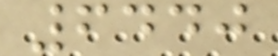6440
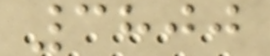3800
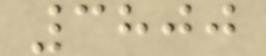3800
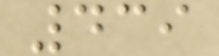439
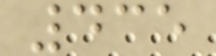435
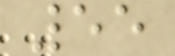55
